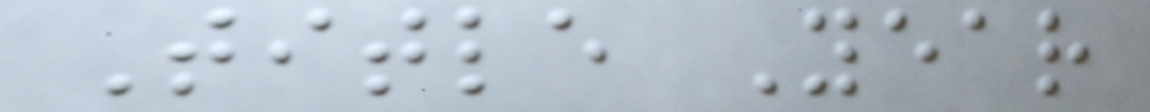Title Year
